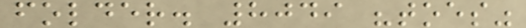folder. 8049 "toes"
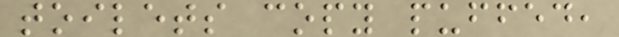toilets copy puffed,
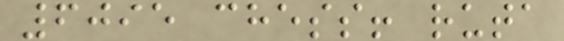6095 chess! ruta
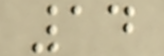14
